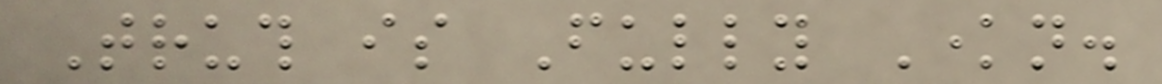Truth is Fully Known.
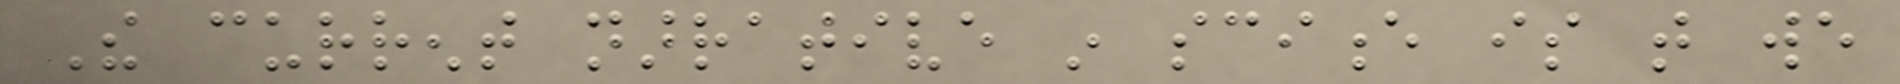The current narrative in science is that we
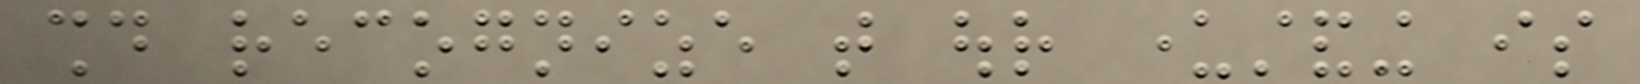should recognize that our understanding is
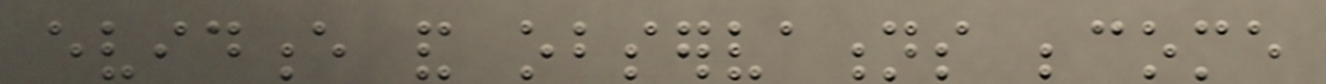evidence and observations become
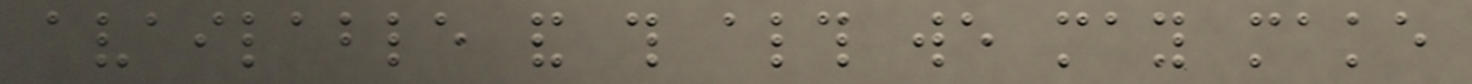available and this although we may make
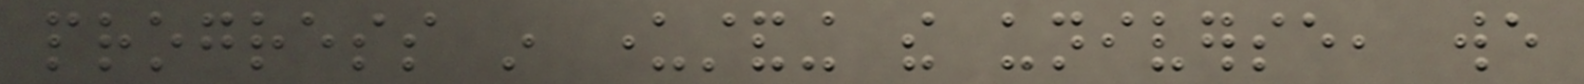progress in understanding the universe, we
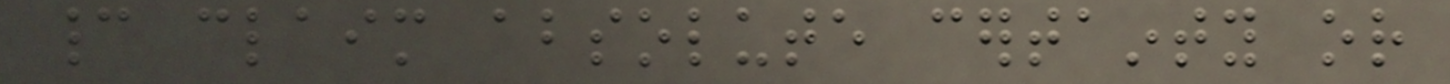cannot claim absolute certainty or
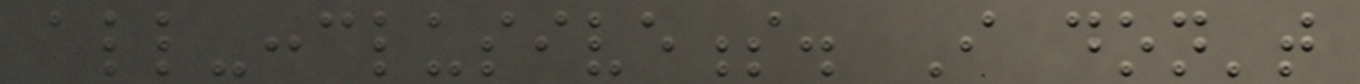all-conclusiveness. I don't
